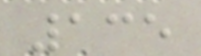135
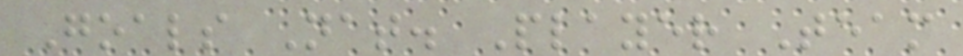Goals Nat. Player Team
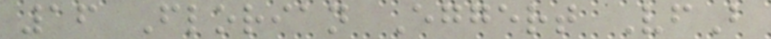16 Florian Eggert VfB
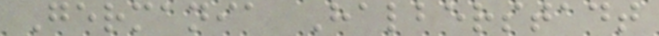Germania Halberstadt
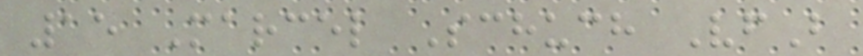15 Marcel Schuch VfB
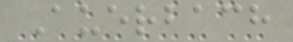Auerbach
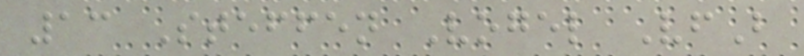13 Steffen Vogel VfB
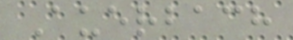Auerbach
